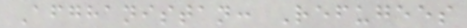Afghanistan: Refugees
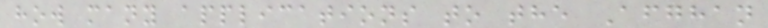how many applications to the Afghan
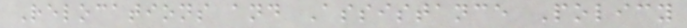Relocations and Assistance Policy
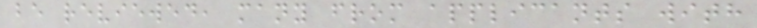be reviewed, many from applicants with
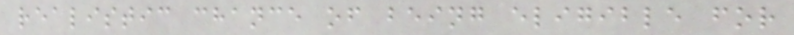realistic chance of being eligible for
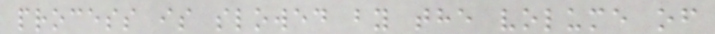process is slowed by the volume of
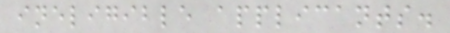ineligible applicants.
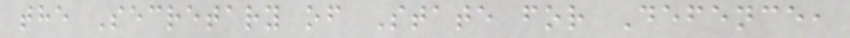the Secretary of State for Defence,
